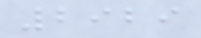2929
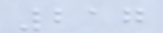217
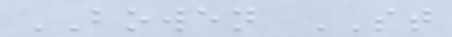BOWEN ST
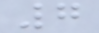7
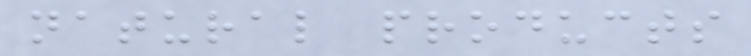natural products
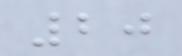20
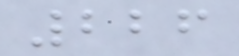226
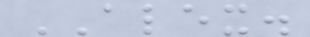ALEX.
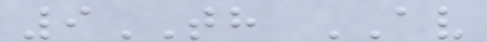9TH AV
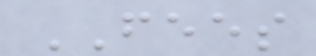FEES
